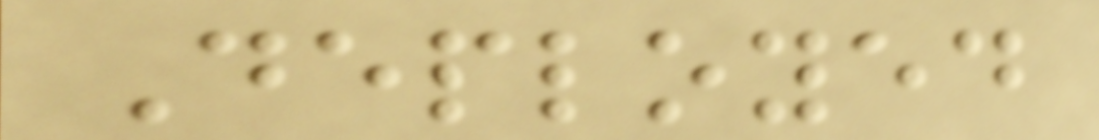Deployed
